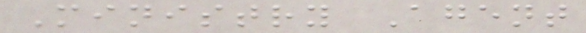Ministry Agent
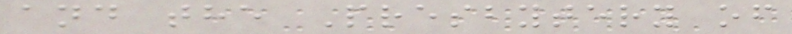and the Presbytery of
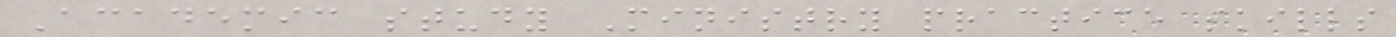Academic study Ministry practice skills
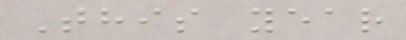This year
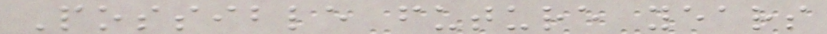Possible future years
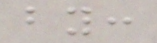by:
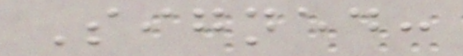Signed:
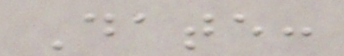Date:
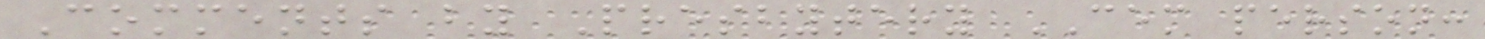Comments by Presbytery CEM person:
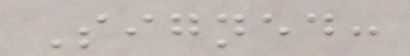Signed:
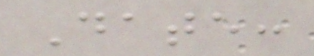Date:
